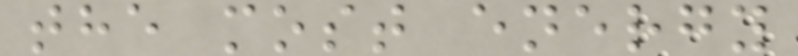the most energy
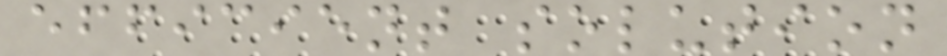efficient solution
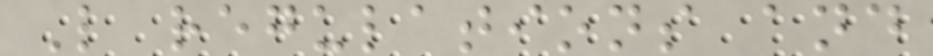L regulations and
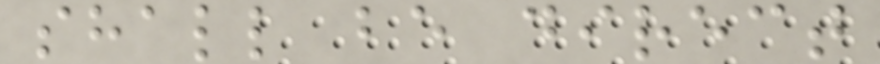shall be direct
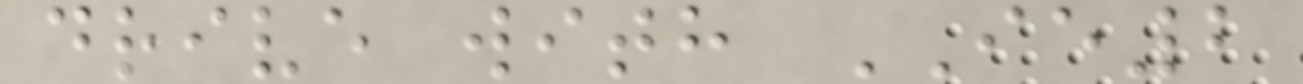drive with IE2
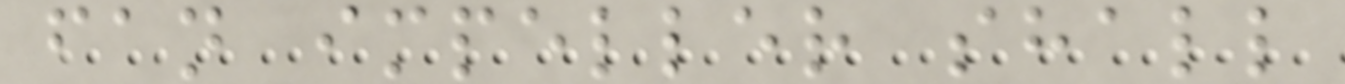fan impeller shall
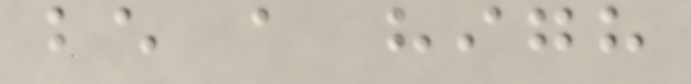be a high
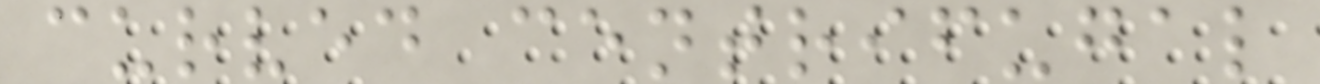curved centrifugal
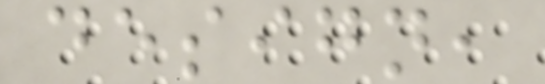design,
